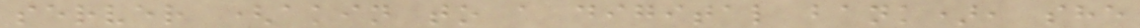server (akin to a digital bank), she
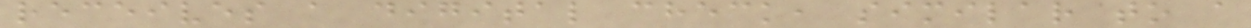receives a digital check, similar to a
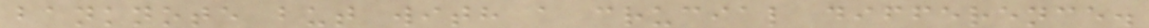banknote but with a crucial difference.
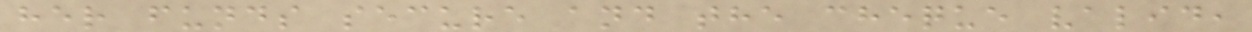her funds secure and the cheque valid,
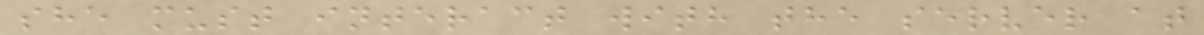she must interact with the server at
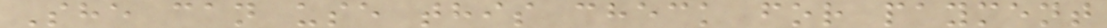She can use this check for payment
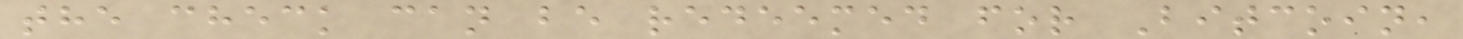the check can be redeemed for Bitcoin,
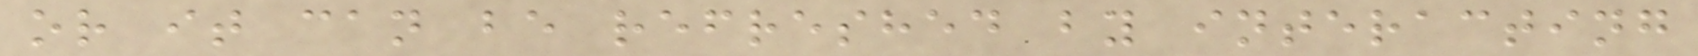or it can be refreshed by interacting
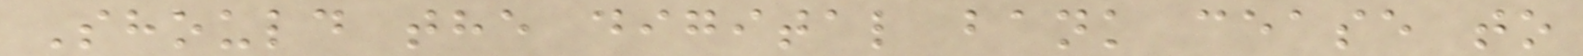Should the digital bank cease to
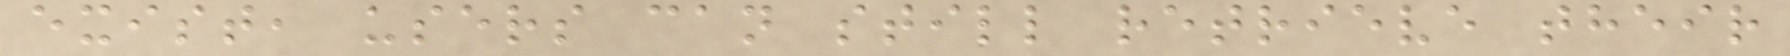exist, users can still retrieve their
